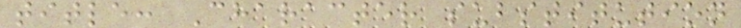title: Character substitution
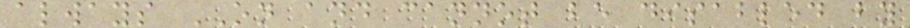always ON and cannot be disabled by
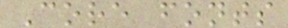Core fonts
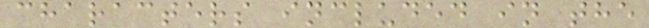characters included in the
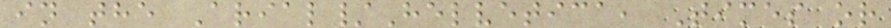in the Arial/Helvetica, Times or
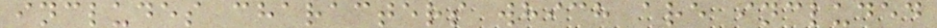includes characters which are included
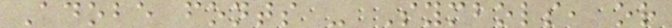Adobe fonts - Symbols, or
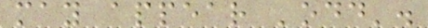may appear 'odd'.
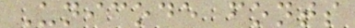Unicode fonts
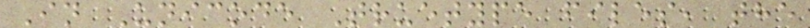In Unicode Truetype files, the
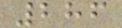286
